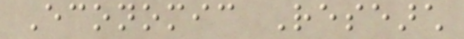Economic Research
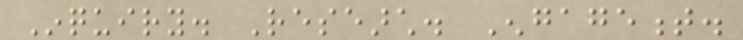Inquiry. Research. Engagement.
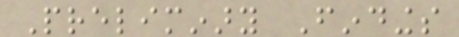Preliminary Findings
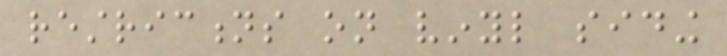restrictions on vinyl siding
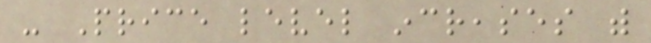- Price level increases with
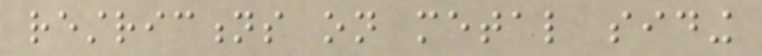restrictions on metal siding
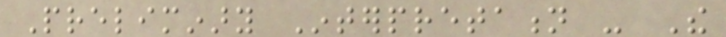Preliminary Interpretation - The
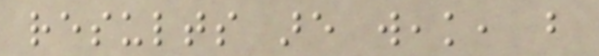results are weak, but
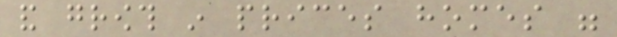and growth in prices homes were
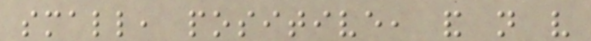small, positive, and not very
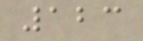123
